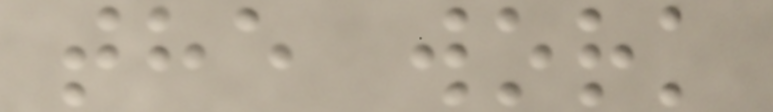the work
